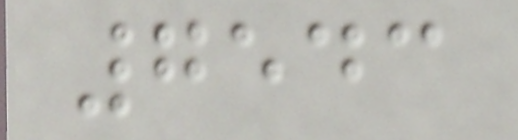7543
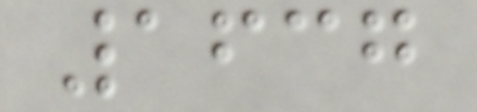1637
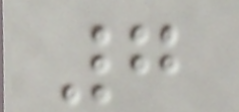7
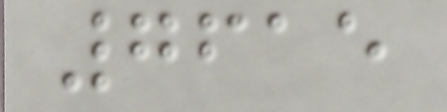7615
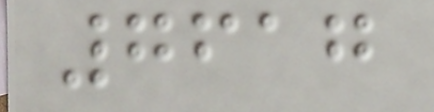7617
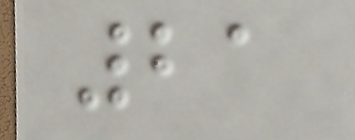21
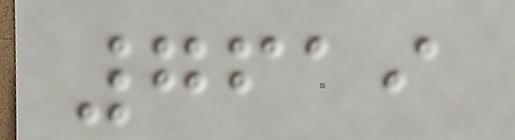7619
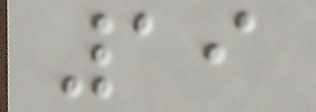19
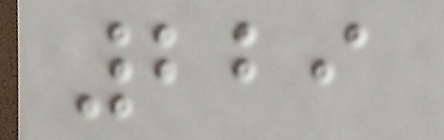229
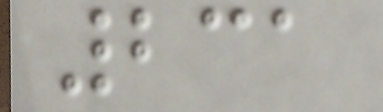231
